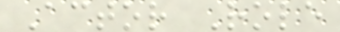Actor Role
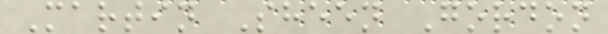Martin Sheen Gordon
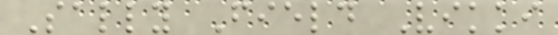Sally Field Vikki
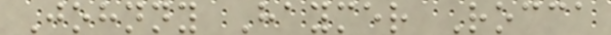Johnny Haymer Rocca
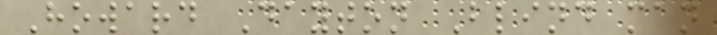Howard Dayton Blind man
